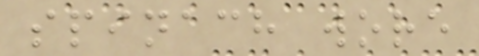spinach wore
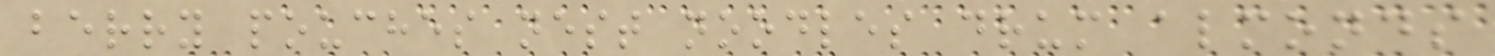berry pouches nest noodles drum almonds
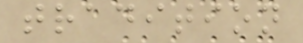tradition
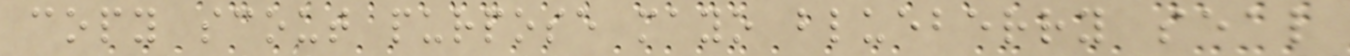copy scout purpose mayo blueberry seal
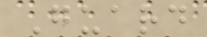Guard
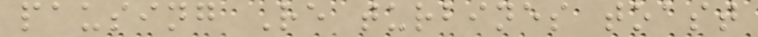pausing Re turbines toast
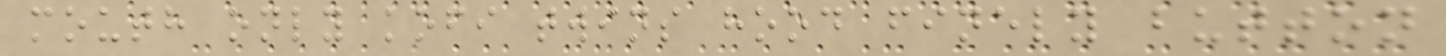mouth only kofi twins hood finely button
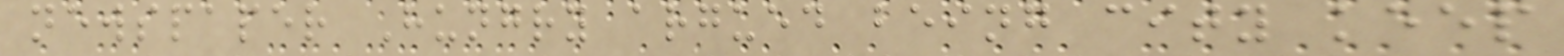newspaper Hungry argued being city keep
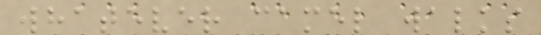whatever camel walks
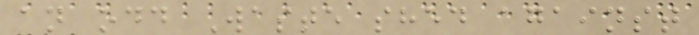an odd Waste shed against
